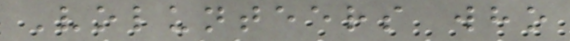Volunteers who
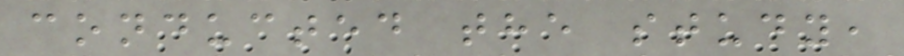conducted the study,
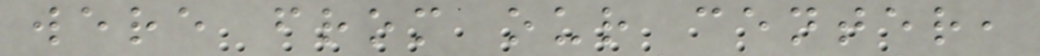were from our center,
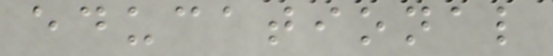educational
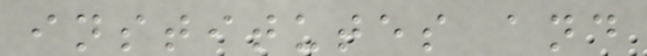institutes and
